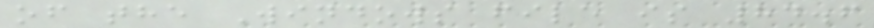of the Windows file is 84.6
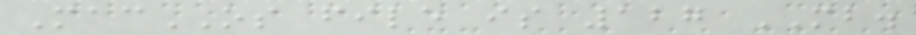MacOS file is 127 MB.
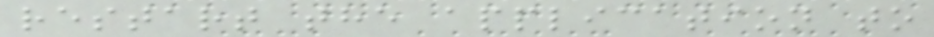restart the application to
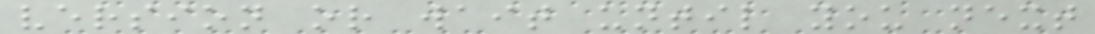version or wait until you next
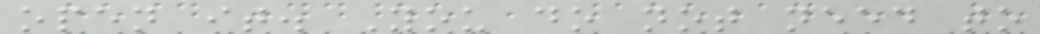open it. You do not need to
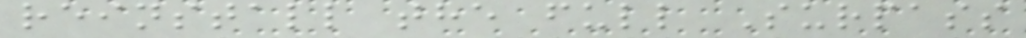reinstall the full Surpass
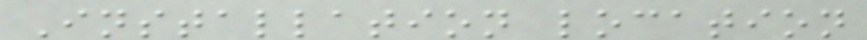Installation location
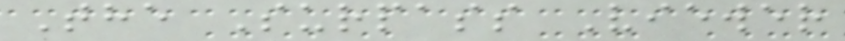The Surpass Viewer
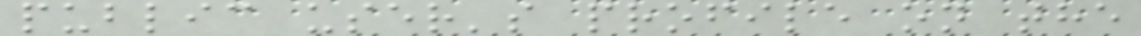public user's profile on the
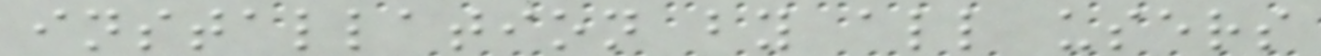installation by all users
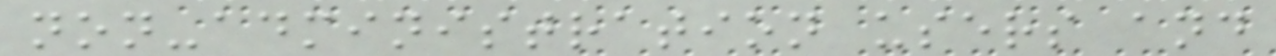non-administration users and
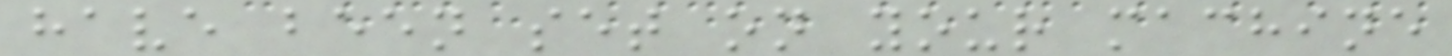have been set on your machine
